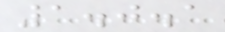1.0.1
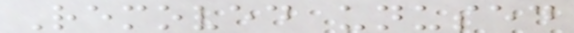Removed unused
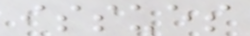issues
